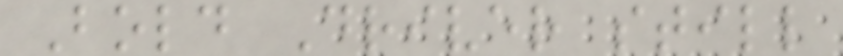Bold Driver still
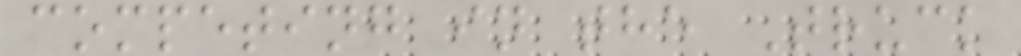competing in the Truck
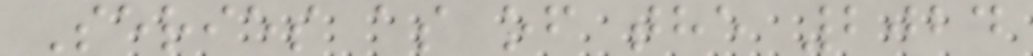Series as of the 2024
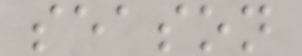season
